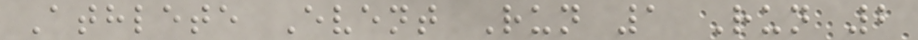Athlete Event Run 1 Run 2
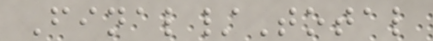Final/Total
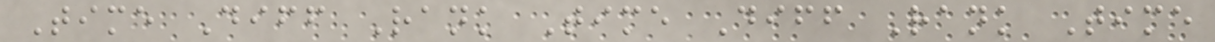Time Diff Rank Time Diff Rank Time
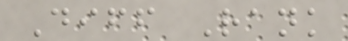Diff Rank
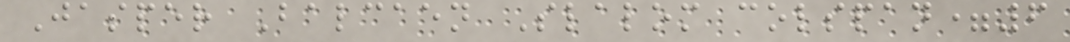Jasper Balcaen Slalom colspan=6
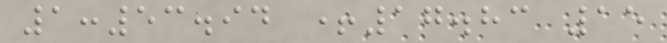1:53.94 +17.83 15
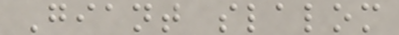Giant slalom
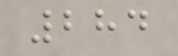284
